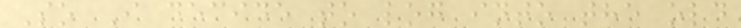So I decide to log into the old
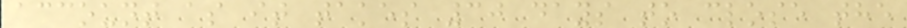account as it takes 30 days to close the
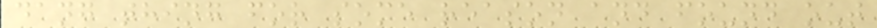dang thing for some reason and found out
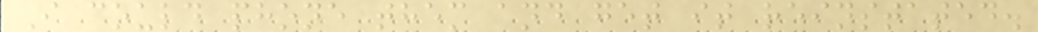I could phone them and get it reinstated.
